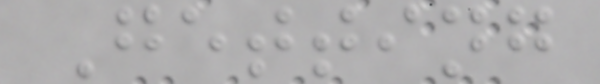Getting
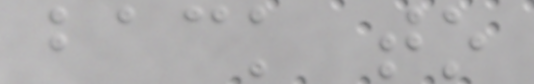back to
